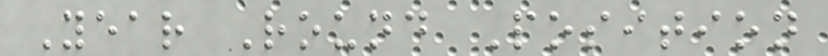Year Round Position
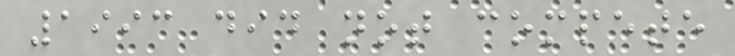1993 did not compete
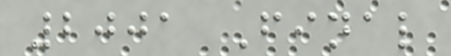2001 Final
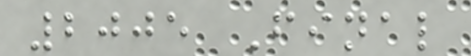2005 Final
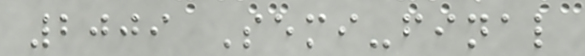2009 Semi-final
